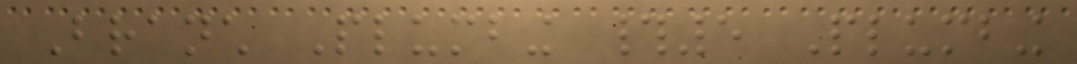Branch Plumbing #5 Plumbing
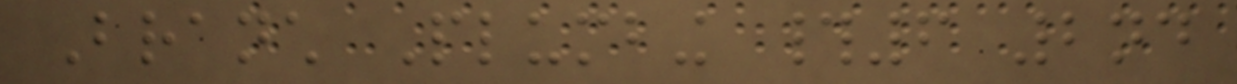Branch Plumbing #6 2nd
